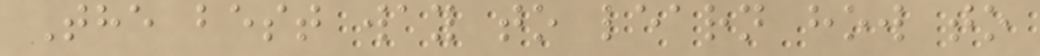The best way to learn how to
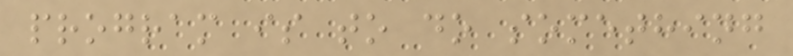program is to do something
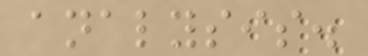analysis.
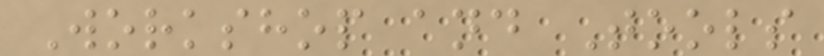Workshop and Tools
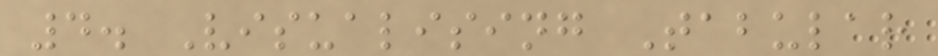4. Visualising Tabular
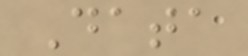Data
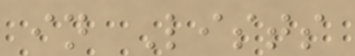in Lists
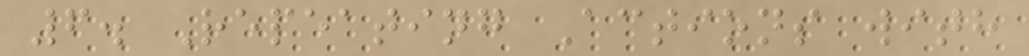6. Repeating Actions with
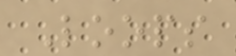Loops
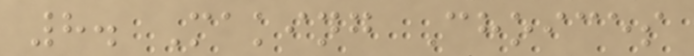8. Making Choices
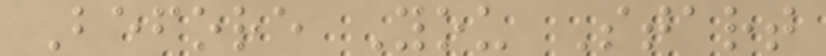Before You Start
